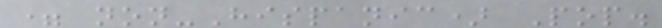= non-Hispanic) Pop.
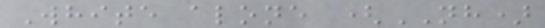White alone (NH)
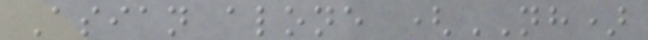Asian alone (NH)
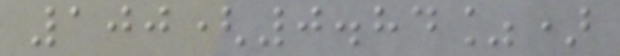100(0.84%)
